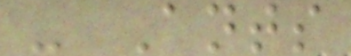- Ants
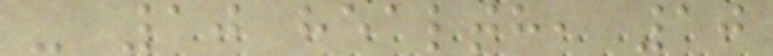- 10 health, 10
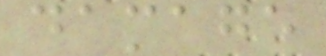damage
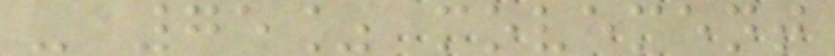- 75% movement
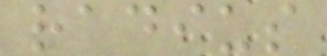radius
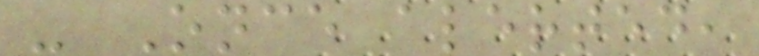- Once alerted,
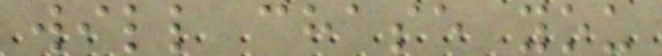will chase you
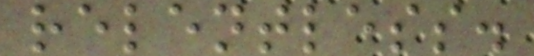relentless.
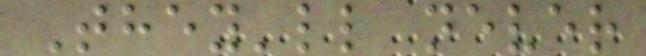They'll never
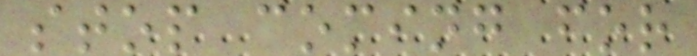stop coming for
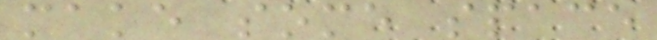make some space
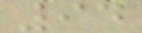94
